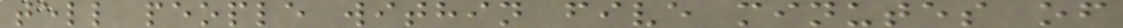tell people within five minutes of
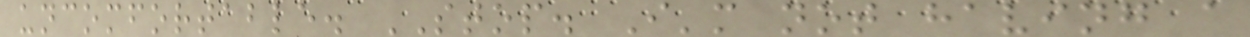uncomfortable. STOP. I'm not having a
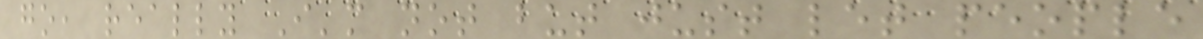go, really I'm not but just let people
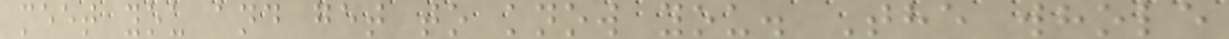meet you and get to know you. The whole
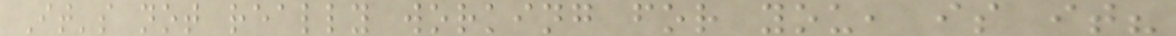It's not really working for you, is it?
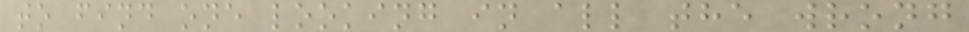to find one looking in all the wrong
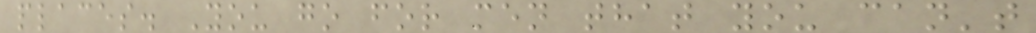places. You go for men that you can't
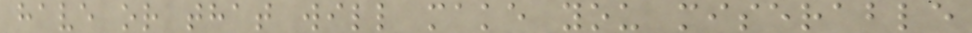have or that will make you miserable
